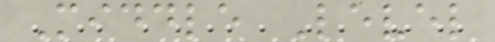Middle Level
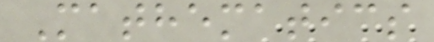Mathematics
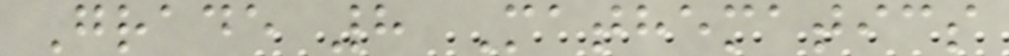Grade 8 Mathematics
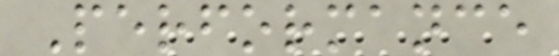Performance
